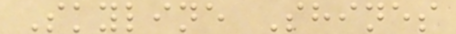Skyline Shines
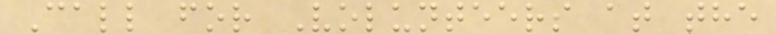Call for Volunteers at the
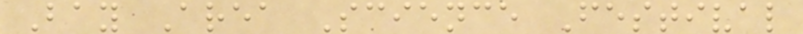Bay Area Science Festival
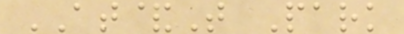AT&T Park
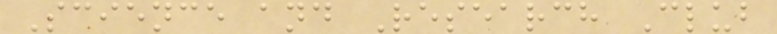Science and Research Club
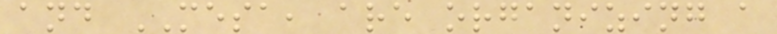and MESA, are organizing a
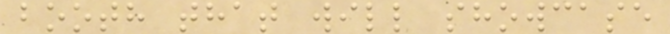booth that will showcase
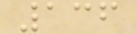136
